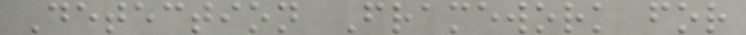Detection Framework for
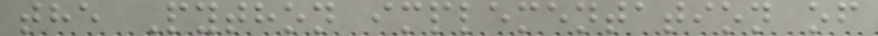the Python implementation of
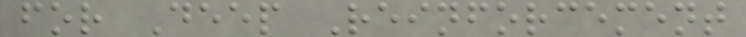for Deep Reinforcement
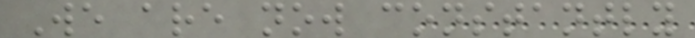We are now constantly
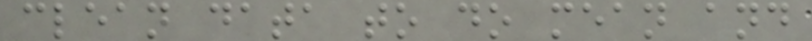clean data to do mean and
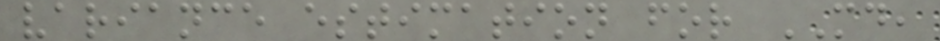variance estimation for MD,
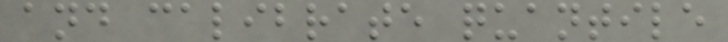and calibrate quantile
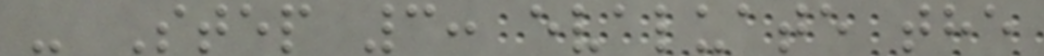- Step 3: evaluate the
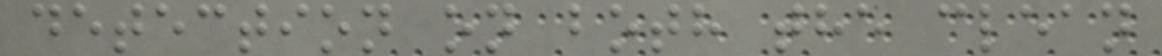detection on both the clean
